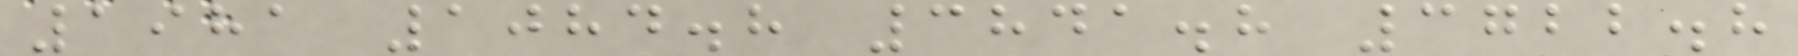1981 1084.8 3841.8 3722.8
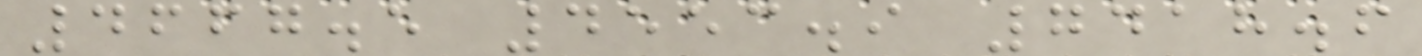4667.5 4553.9 7418.6
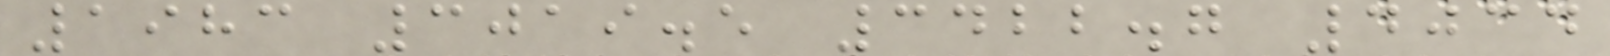1983 3019.5 3422.7 4034
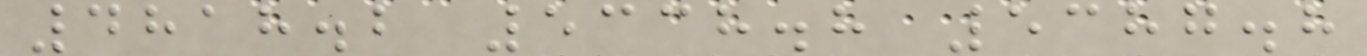4818.2 5338.8 5387.8
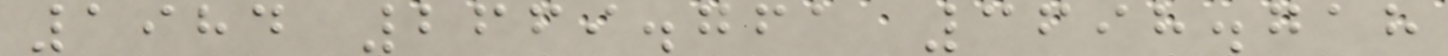1984 2669.761 3698.718
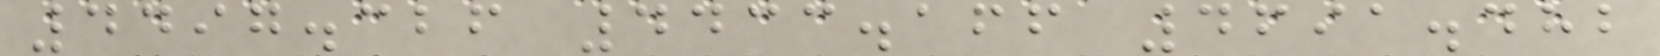4497.326 4433.166 4691.482
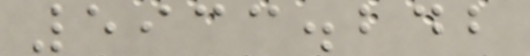5933.242
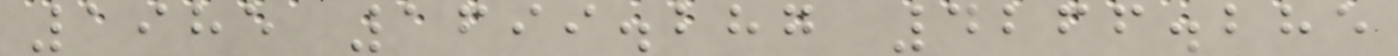1985 1699.287 4266.285
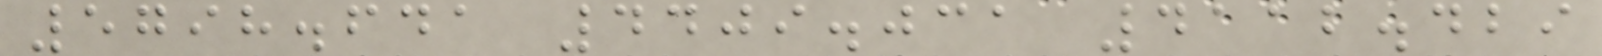5798.641 4409.031 4112.429
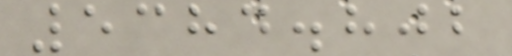5384.802
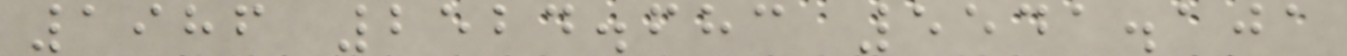1986 2524.683 5541.101
